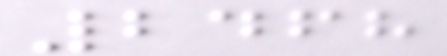2468
